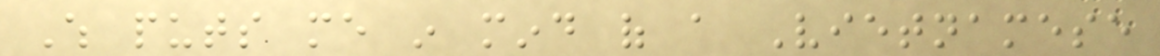Which puts me in mind of a Vietnamese
